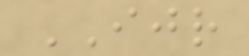IJR
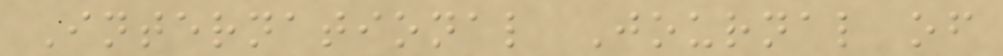International Journal of
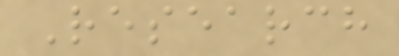Research
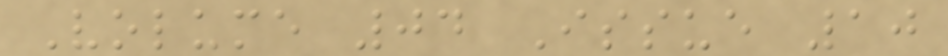Volume 04 Issue 10
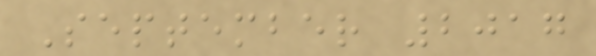September 2017
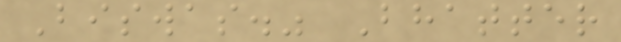Biswas." Bhatter
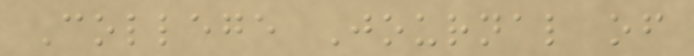College Journal of
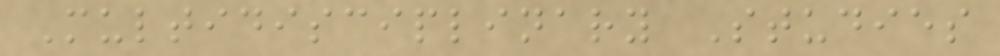Multidisciplinary Studies
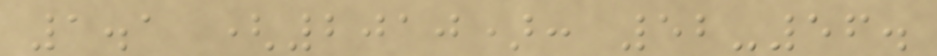1.1 (2010): 52-56.
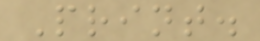Print.
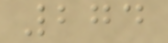274
